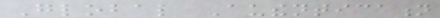Global Authentication
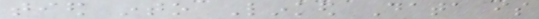tied into Linked Data is
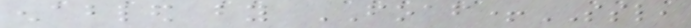enabled by FOAF+SSL,
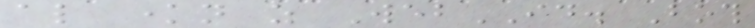also known as WebID. Both
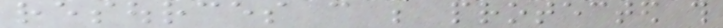resources can be protected this
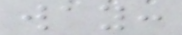way:
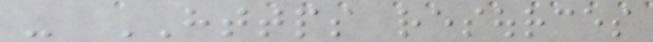- HTTPS resources
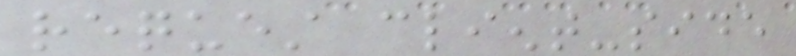request client-side
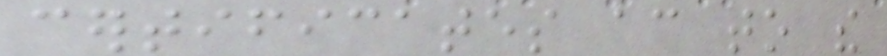certificates according to the
